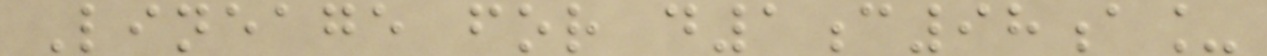Lineage for d1c98a_
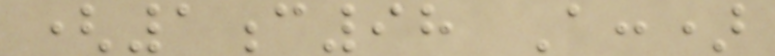(1c98 A:)
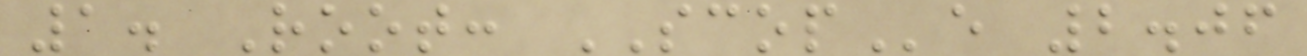1. Root: SCOPe 2.06
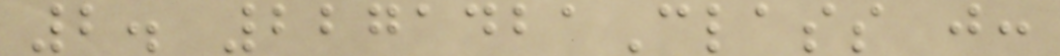2. 2271421Class j:
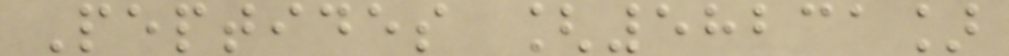Peptides [58231]
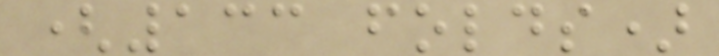(133 folds)
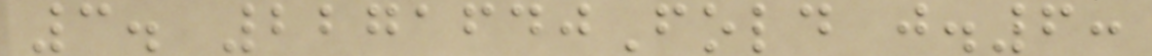3. 2271640Fold j.6:
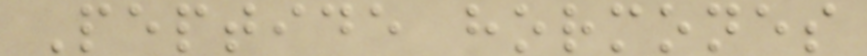Peptide hormones
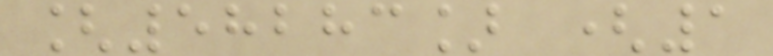[58283] (1
